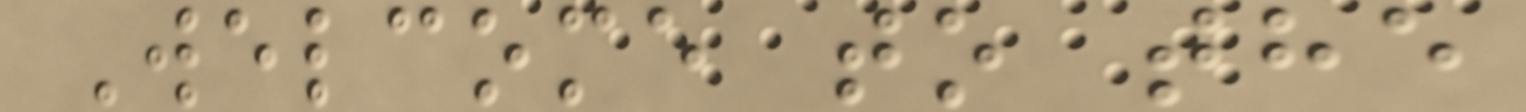Welcome to the
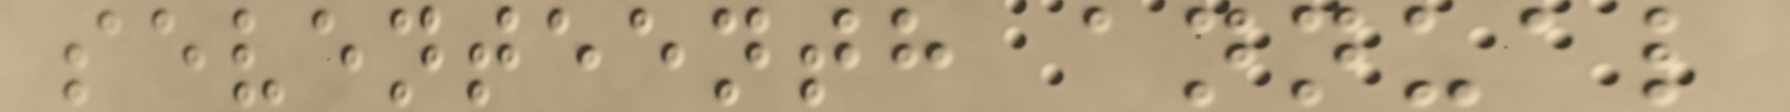seventeenth annual
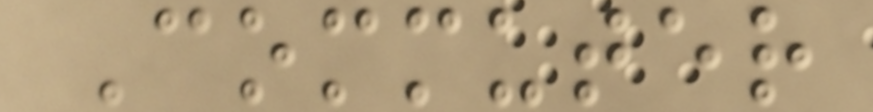Commuter
